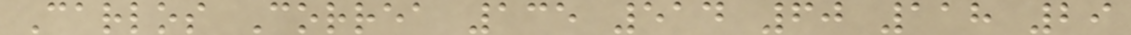Carlos Correa 135 514 60 118 29
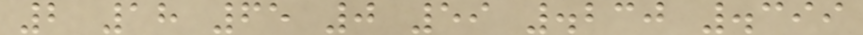2 18 65 0 59 .230 .399
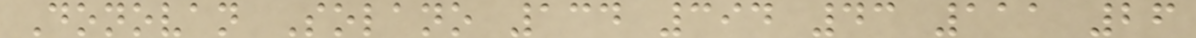Donovan Solano 134 394 43 111 26
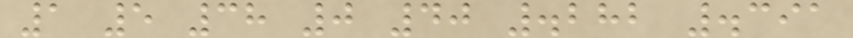1 5 38 0 40 .282 .391
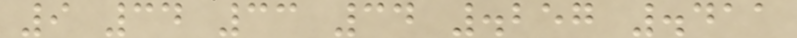9 34 33 34 .257 .411
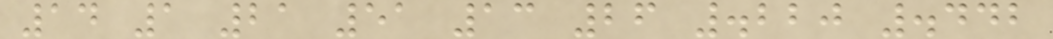14 1 21 51 13 26 .220 .442
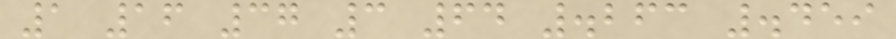1 16 37 3 64 .263 .459
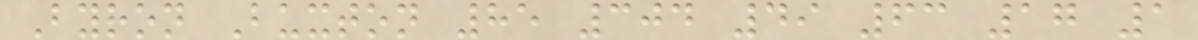Byron Buxton 85 304 49 63 17 1
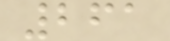261
